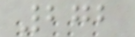272
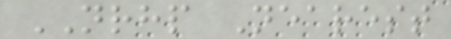NRHP Nearest
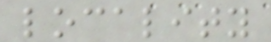locality
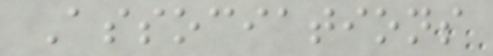Associations
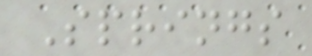Springs
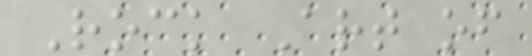Rock Art of
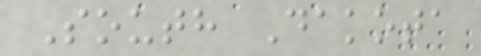South Dakota
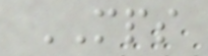MPS
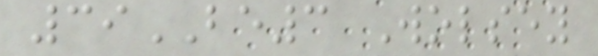39BE3 Wolsey
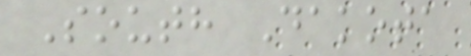South Dakota
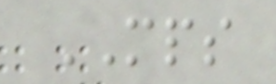MPS
